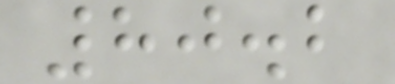80.2
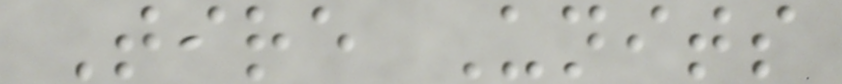Tire Units
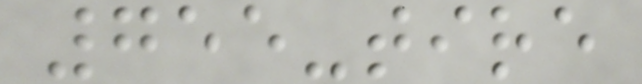755-tire
